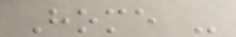Home -
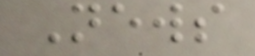News
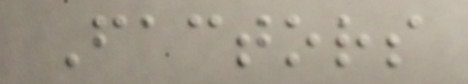Factors
